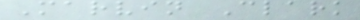Marvin Clark
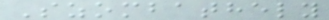Szombathely
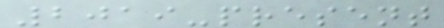2019-present
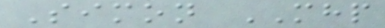Simon MHP
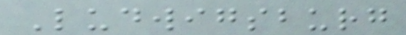Ludwigsburg
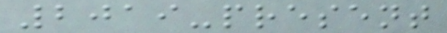2019-present
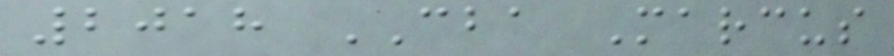2018 CBA Marcus
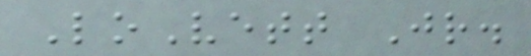LoVett Jr.
